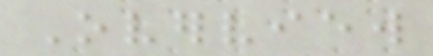Overview
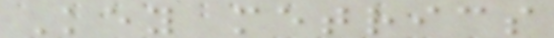Key metrics
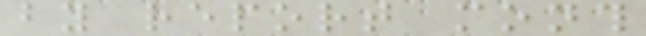by report month
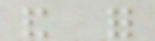and for
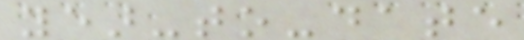year-to-date
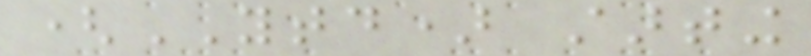(YTD) starting
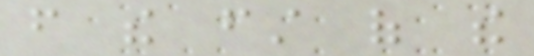from the first of the
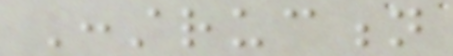Construction
